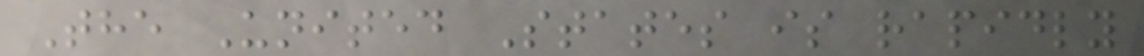The United States is rapidly
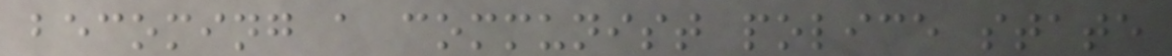becoming a communist police state
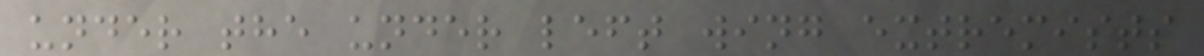under the under left wing extremists
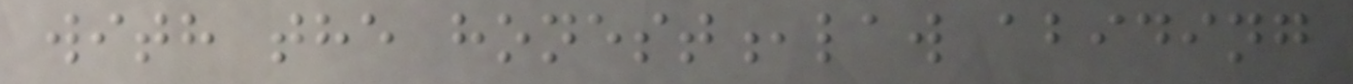with the honest,law abiding
